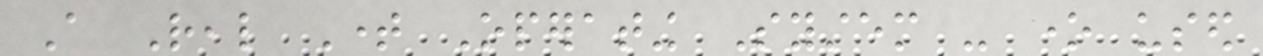A Real Time Operating System - one used
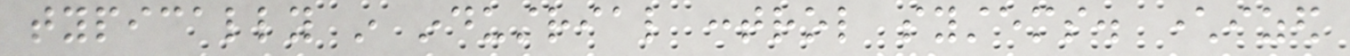typically in industrial control systems. characterized
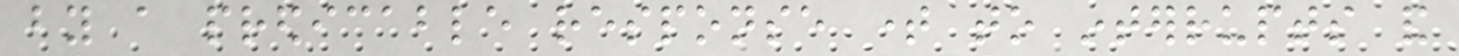by a predicable response time to interrupts and
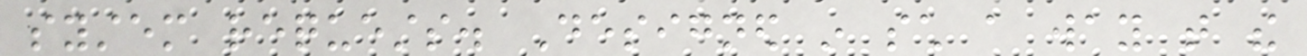system requests. Designed in such a way that the
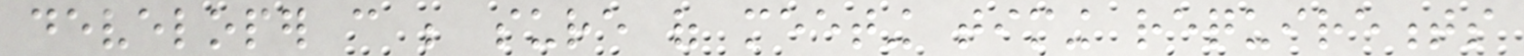developer can be sure of meeting timing requirements
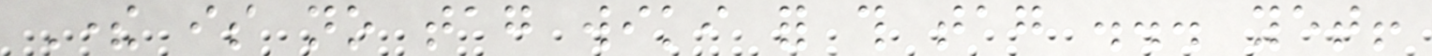There is no tag wiki for this tag ... yet!
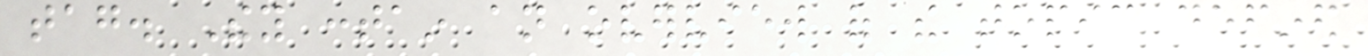tag. They contain an overview of the topic defined
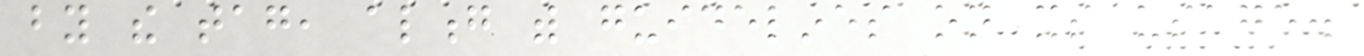by the tag, along with guidelines on its usage.
